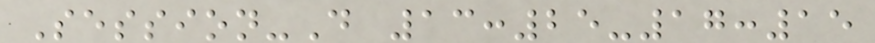Session-D 13:25-17:15
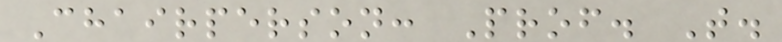Chairperson: Prof. T.
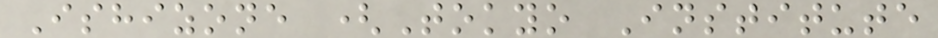Ishizone (Tokyo Institute
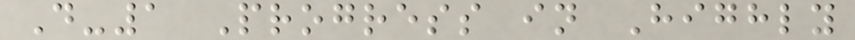D-1 Progress in Highly
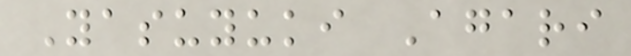Yasuyuki Agari
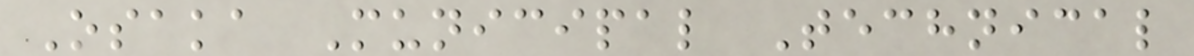Osaka Municipal Technical
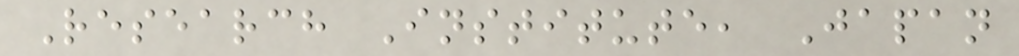Research Institute, Japan
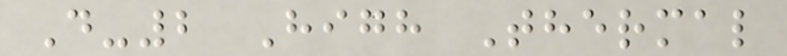D-2 High Thermal
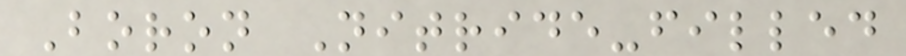Boron Nitride-filled
